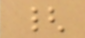{
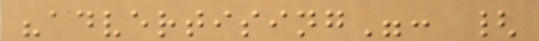"advertising": {
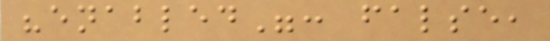"enabled": false,
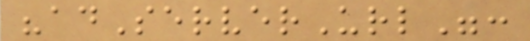"adServerUrl":
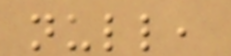null,
